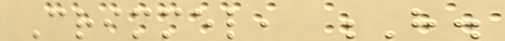Crimmel, H.
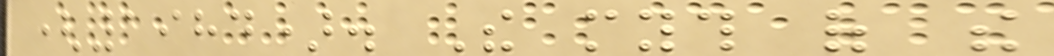(1984). The myth of the
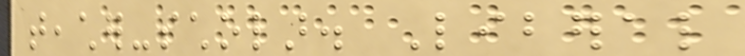teacher-scholar. Liberal
